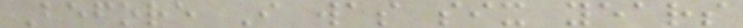Before I was six years
